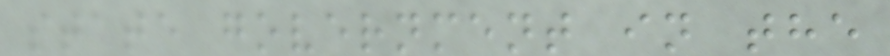state government in the
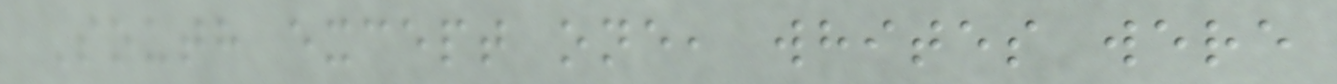South except one, whites were
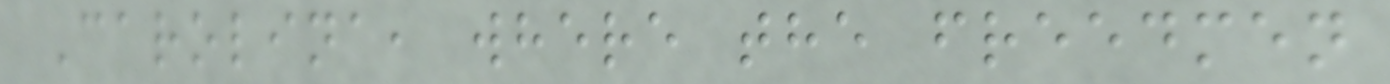Carolina, where the freedmen
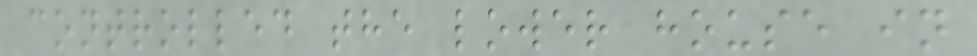controlled the lower house in
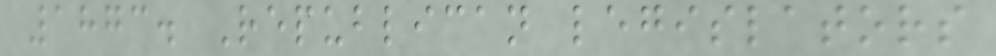1873. Republican legislators
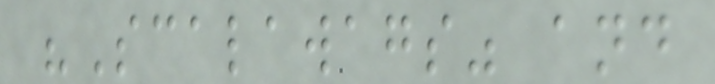"Scalawags" and
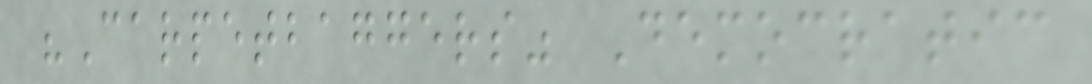"Carpetbaggers" Democratic
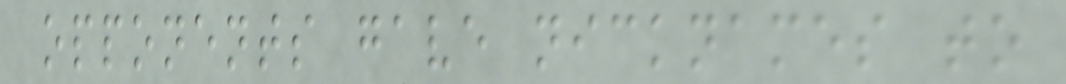opponents gave nicknames to
